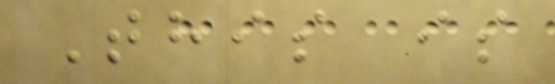This is
